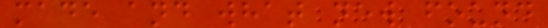made and what new found
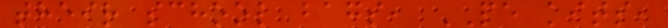their school bags, PE kits,
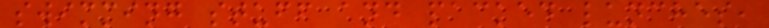swimming stuff and packed lunches,
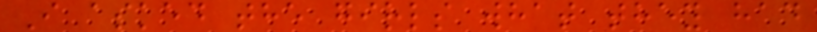I asked the girls what they had
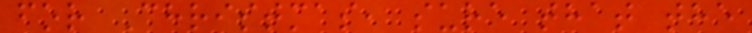for Christmas, sure that the
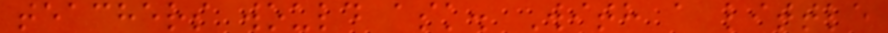teachers would ask. With a little
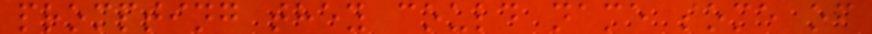prompting they could name some of
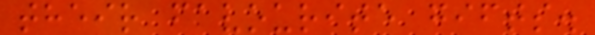their favourite gifts.
